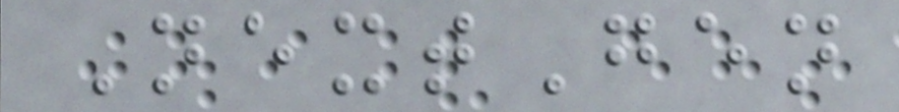NextGen
